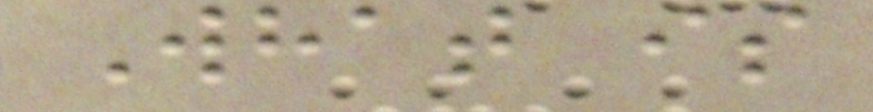What is
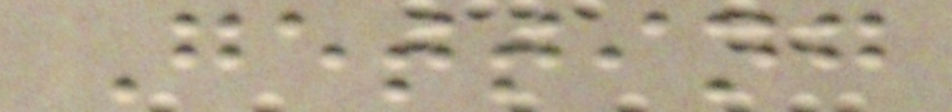Getting
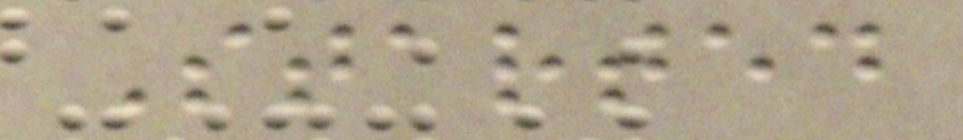Started
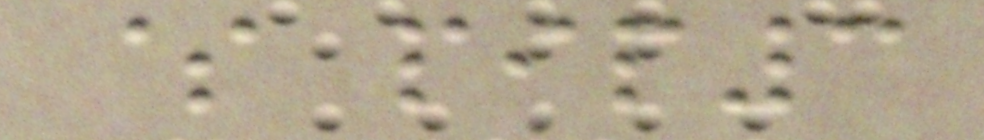$ pip3
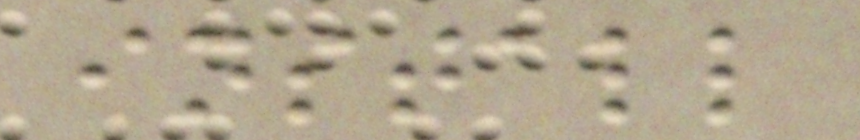install
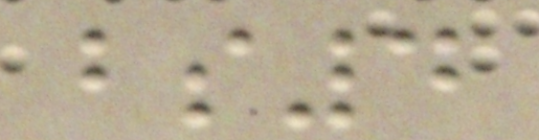bs4
